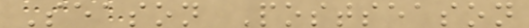Season Postseason
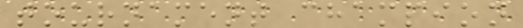tournament champion
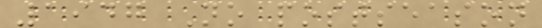1947 No postseason
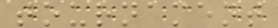tournament
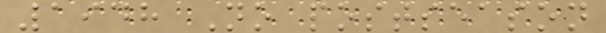1948 No postseason
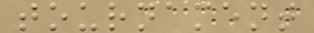tournament
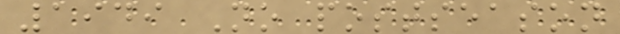1949 No postseason
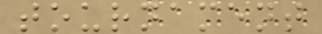tournament
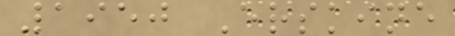1950 Erskine
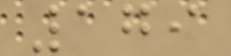179
